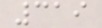319
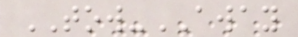TOW-AWAY
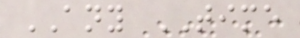ANY TIME
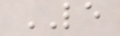LE
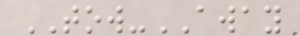TOW-AWAY
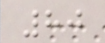80
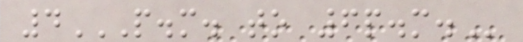4P.M. TO 6P.M.
